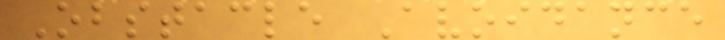Obstacle Avoidance
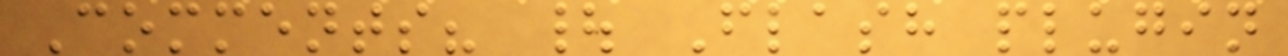Comments? | Flash plugin
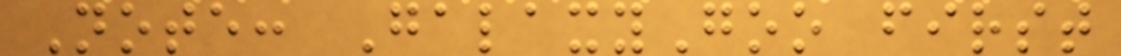Note: GalaxyGoo first
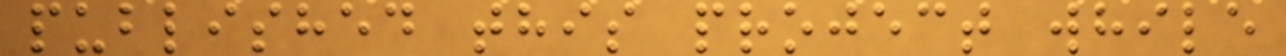published this project while
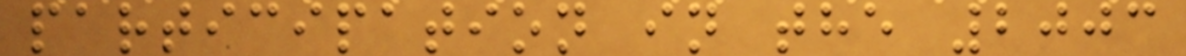participation in the 2003
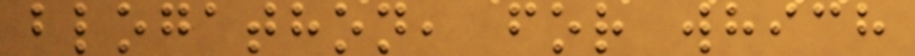blogathon, for which
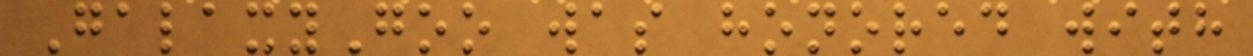GalaxyGoo was honored with
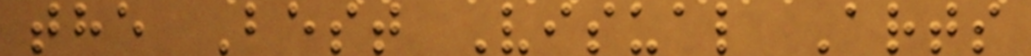the Best Visual Arts
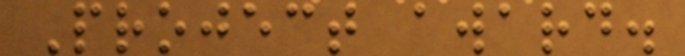Project award.
